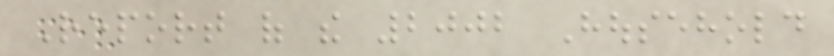Report of the 2002 Household
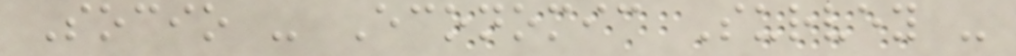Socio - Economic Survey -
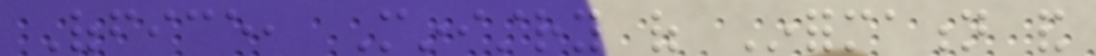Office, Ministry of Information and
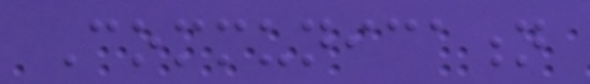Communication
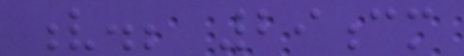v.; 29cm
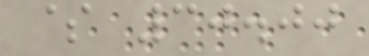$ 30.00
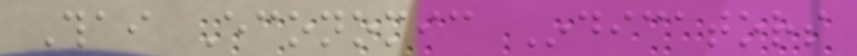Thai Economic Indicators
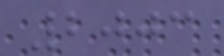2003
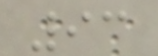93
